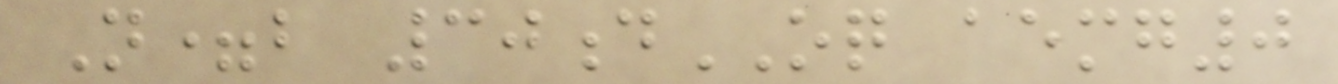N=b 30dOQ aemg0
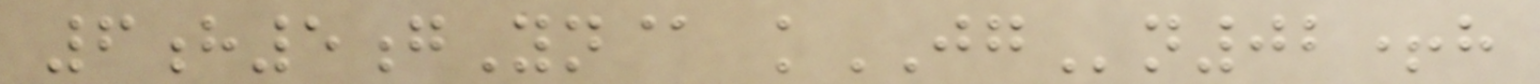6h5gYn@ kJGn02+h
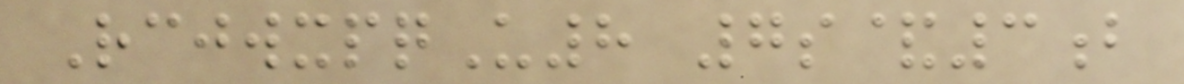RcjwxpqU8 7s&3b
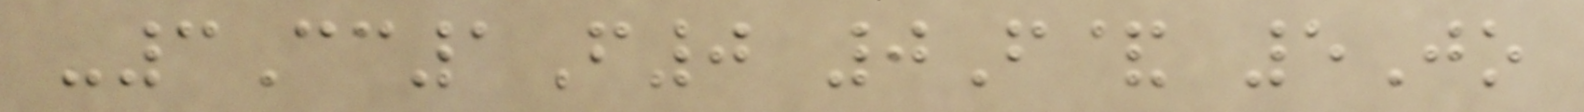-3Cc1F0 0F& 5Jo
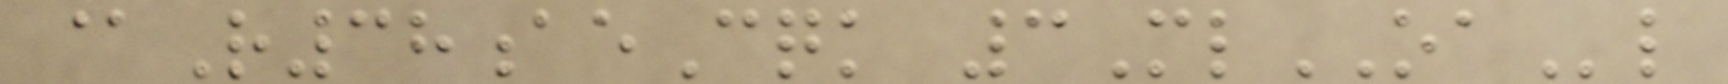@R38aeCqk 3MlOAl
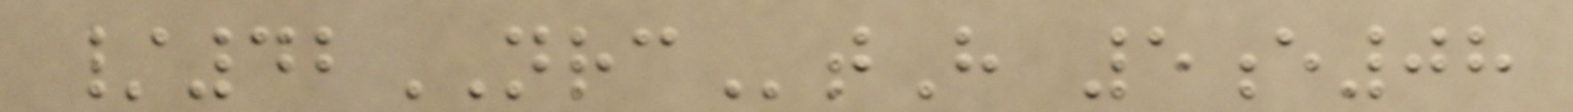/42NRCtH 5e08
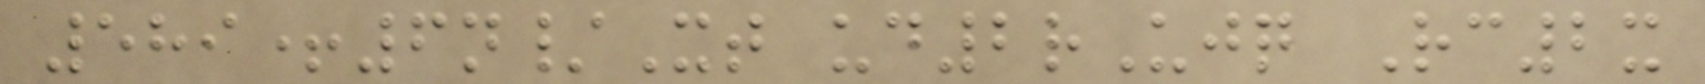589+6n/Xt ud2rUjq Rc2x
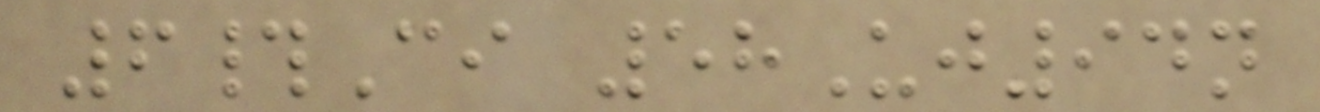6#Ci 58Uj94n
